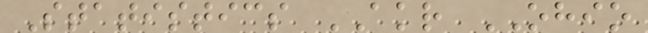Statistics AKR OHIO
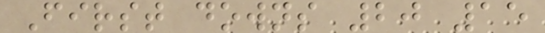First downs 20 15
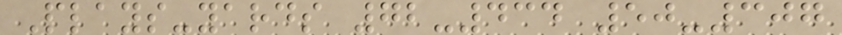Plays-yards 72-434 50-307
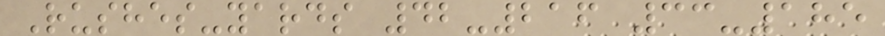Rushes-yards 42-216 33-185
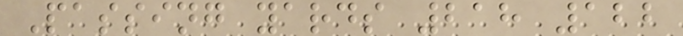Passing yards 218 122
